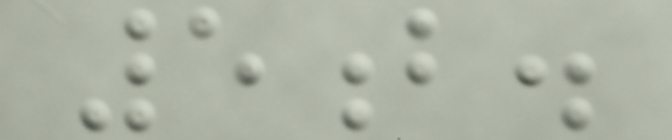5b.
